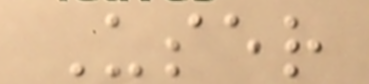User
